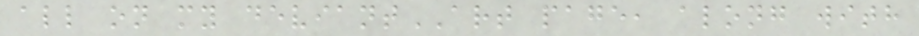all on my deviantART page, along with
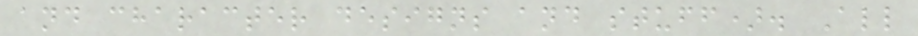and character designs and stuff). All
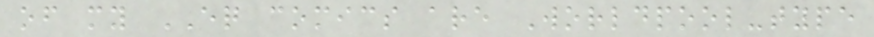of my EQ comics are Worldpool-type
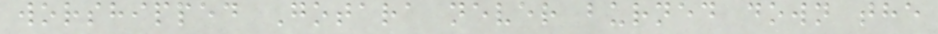worshipped Gotara never burned down the
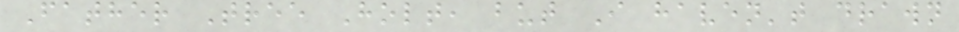Father Tree Holt, but I haven't drawn
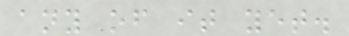any of it yet.
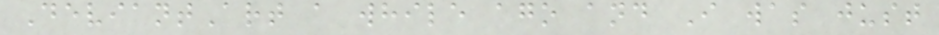DeviantArt a while ago and I was just
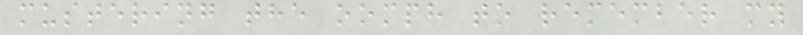mustering the oomph to remember my
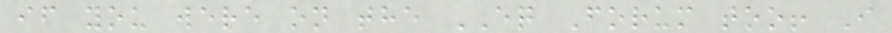if you were on the EQ Forum too! I
